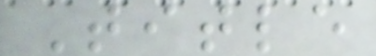Title
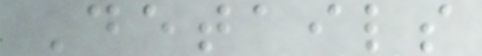Details
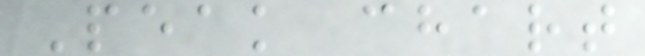Peak chart
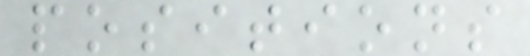positions
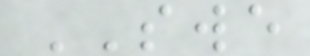SWE
